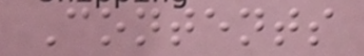Contents
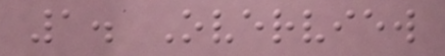1. Overview
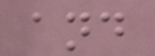and
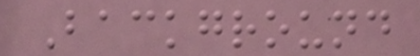Background
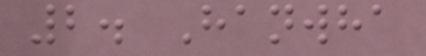2. Hanwha
